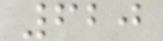620
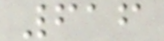616
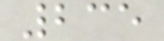235
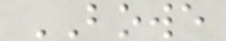BOWE
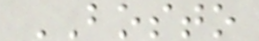BOSTO
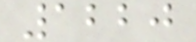1220
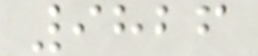9826
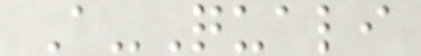A-Quali
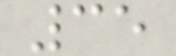35
